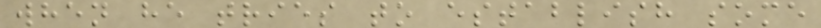when he tries to establish some
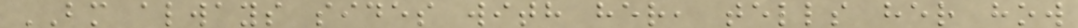BM always sides with her, tells her how
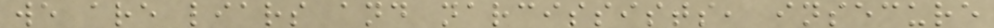we are liars and narcissists, insecure
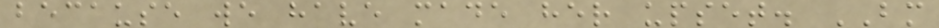because we have made her upset. BM
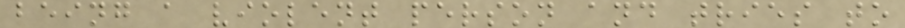being a violent person and tries to
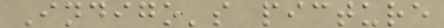Indigo's picture
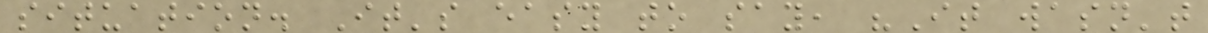situation. It's easy to say, "It wasn't
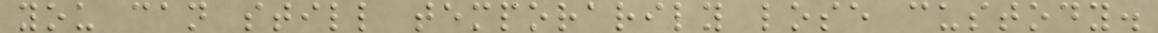you can still temporarily lose custody.
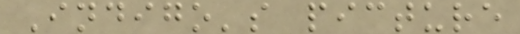Indigo's picture
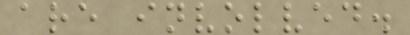are involved.
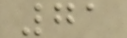71
